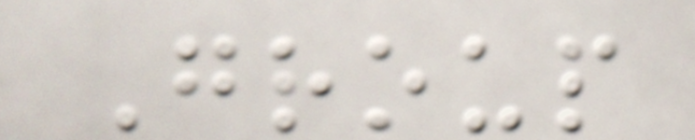Group
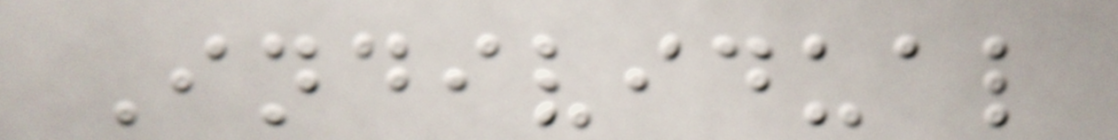Individual
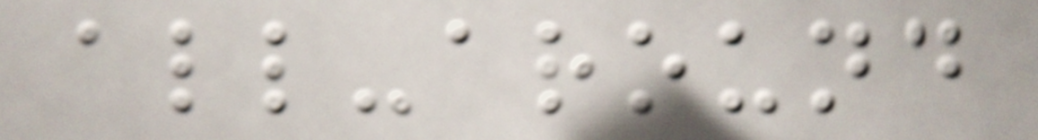all-around
